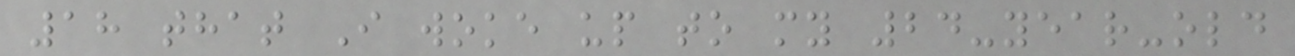18 that I woke up to my 24-year-old
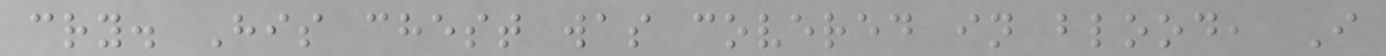cry. His chest was covered in blood, I
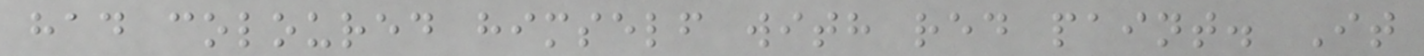had coloured himself with red paint. It
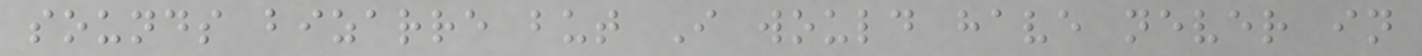sounds bizarre but I would have never in
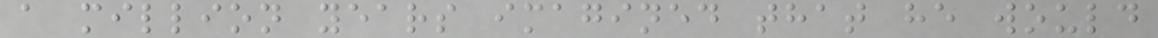a million years imagined that he would
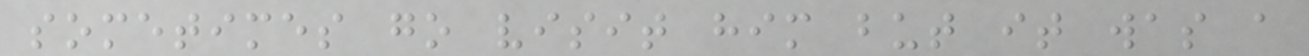sometimes go visit him but it was a
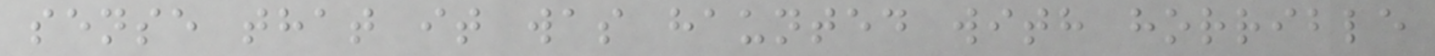sense that it was haunted with horrible
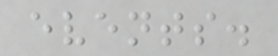events.
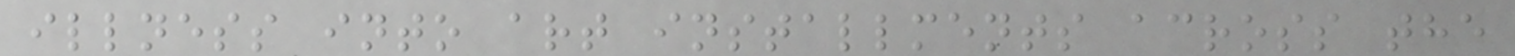illness into art installments across the
